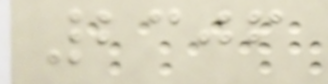2306
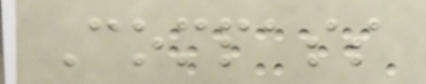Compass
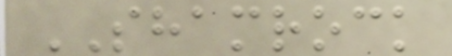SHAMROCK
